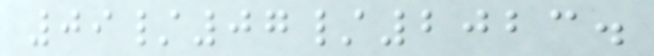09/07/2023.
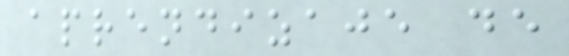aprendizaje de
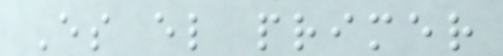Es el primer
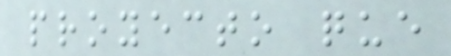proyecto que
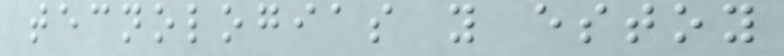tecnologias y estoy
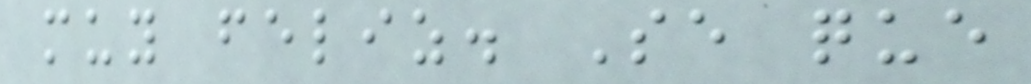muy feliz. Se que
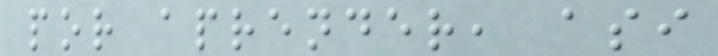por aprender, asi
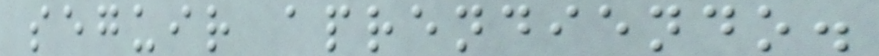seguir aprendiendo.
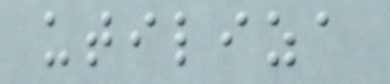utiliza
